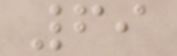69
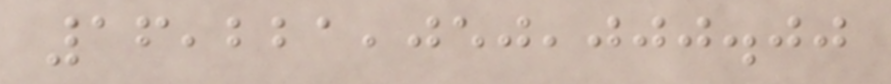16,221,050,000.00
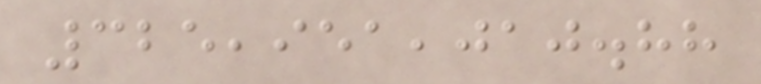325,951,010.88
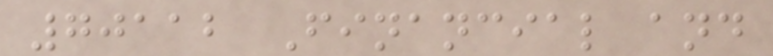70112 Financial and
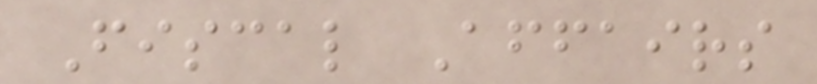Fiscal Affairs
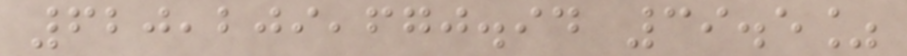620,209,670.94 39.5%
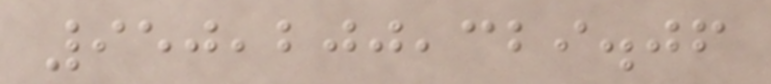950,200,329.06
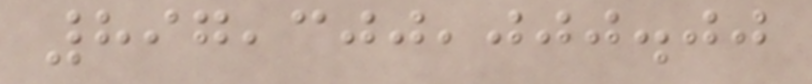897,300,000.00
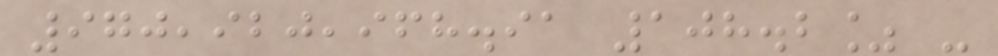970,920,968.91 108.2% -
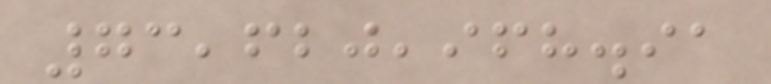73,620,968.91
